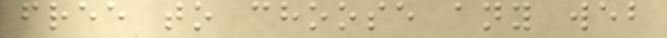free to choose any web
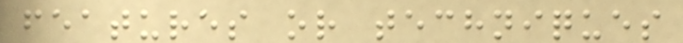features or techniques
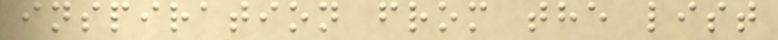inspiration from the list
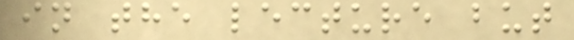in the lecture but
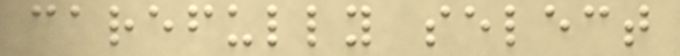carefully select
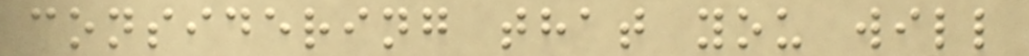considering that you will
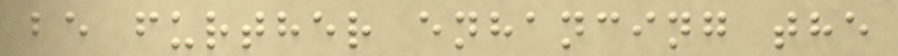be further enhancing the
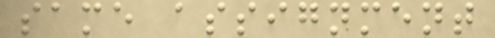same assignment
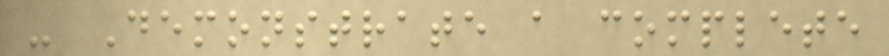- Demonstrate a complete
